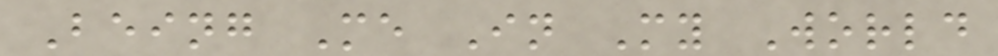Being Me In My World
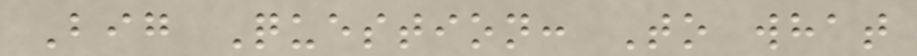Big Question: To what
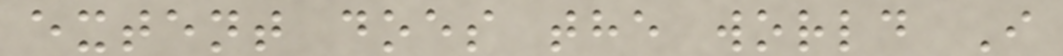extent does the world I
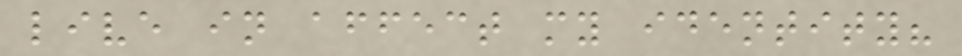live in affect my identity?
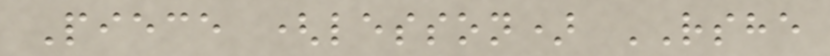Piece (lesson) RSHE
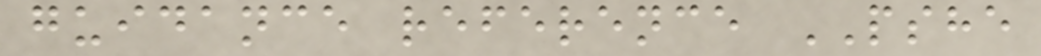guidance reference PSHE
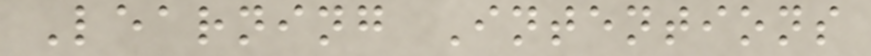Learning Intentions
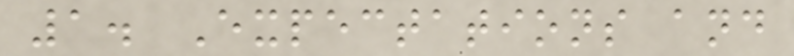1. Expectations and
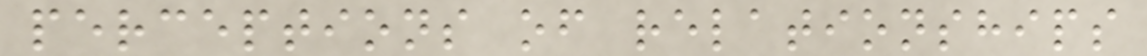perceptions of relationships
